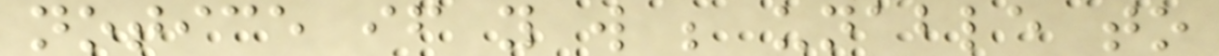notice if you will be unable to
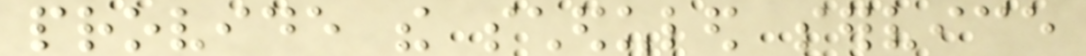provide the scheduled service
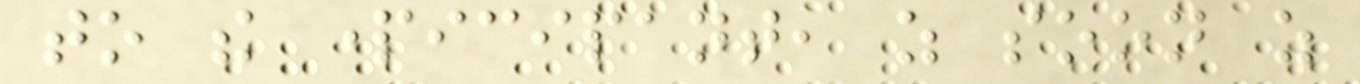to the participant, as soon as
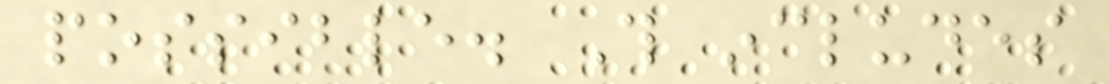possible. This includes
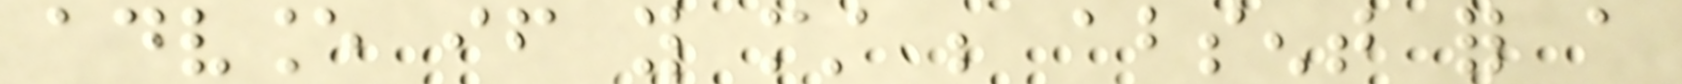advance if you must be absent for a
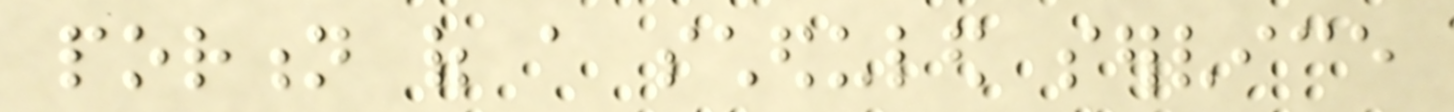portion of a scheduled service
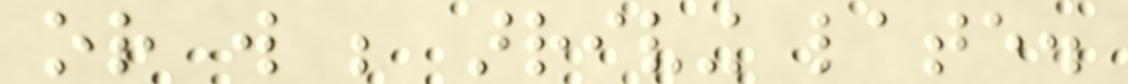or will be arriving late.
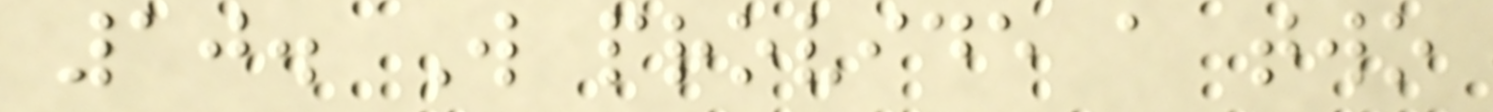10. Will provide a two
